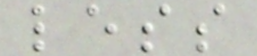less
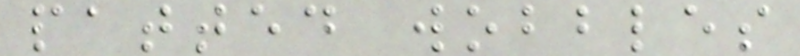patted wobbles
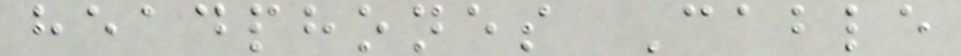headphones Cable
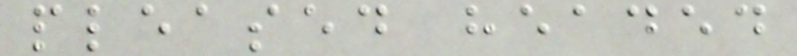pleased headed
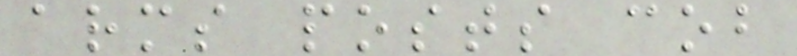arms posts cob
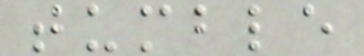tumble
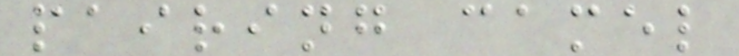pairing camel
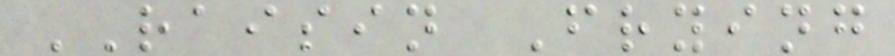RAISIN Frying
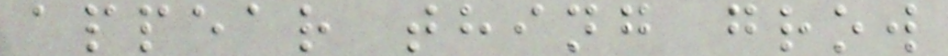appear thing grow
